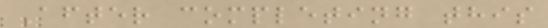After completing this
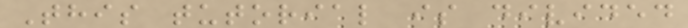This tutorial is divided
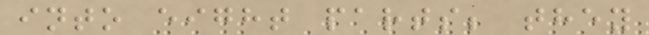into eight parts; they
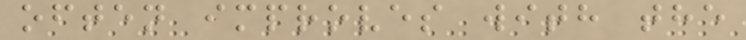often improves with the
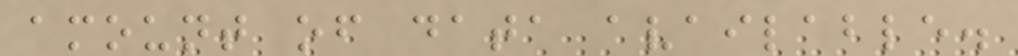amount of data available.
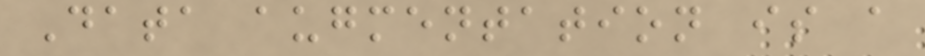Data augmentation is a
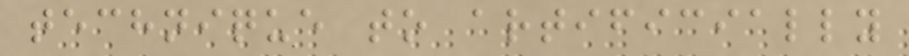technique to artificially
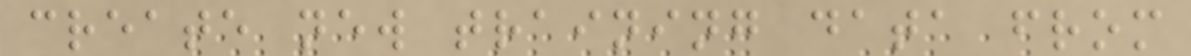create new training data from
